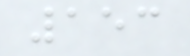153
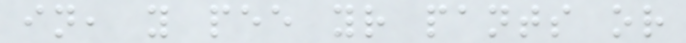in, you pee your pants or
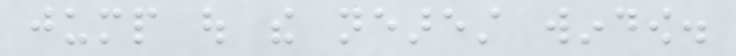jump out the nearest window.
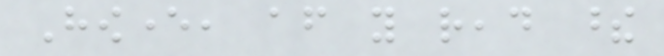However, after you read these
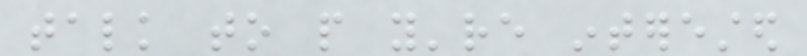talk to people you're interested
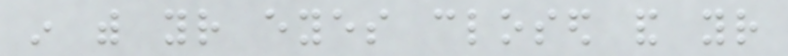in with your eyes closed and your
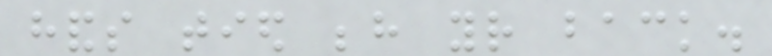hands tied behind your back.
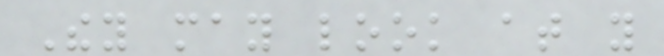They may look at you
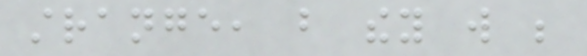strange, but they will be
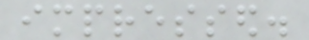impressed.
